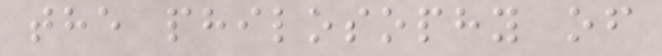the philosophy of
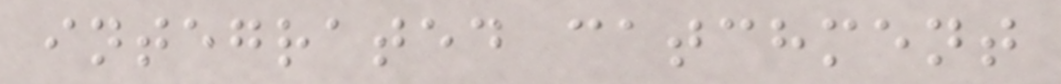integrated catchment
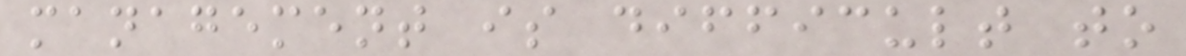management is difficult to
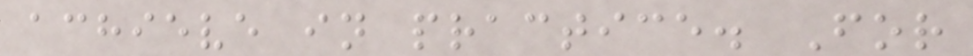achieve in practice. For
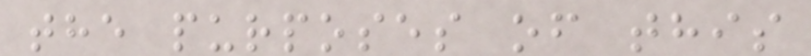the purposes of this
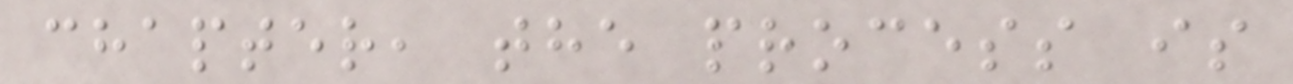chapter, the process is
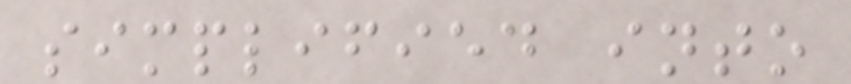simplified into
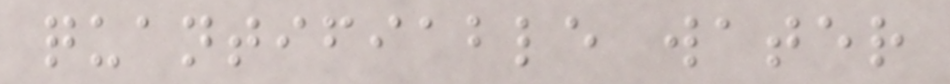quantifiable water
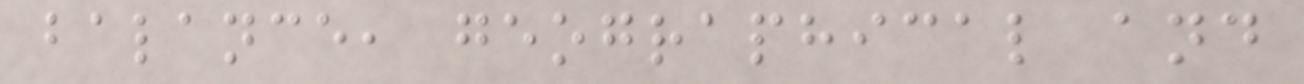balance, geographical and
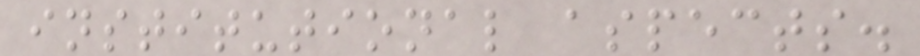institutional aspects.
